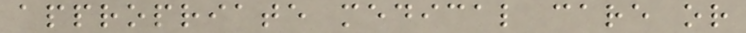appropriate medical care or
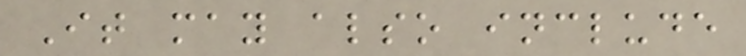It may also include
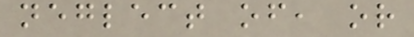neglect of, or
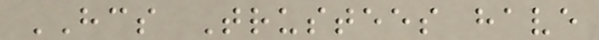HCS Trustees have
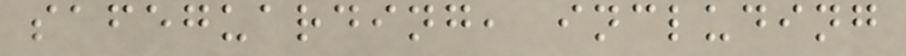safeguarding, including
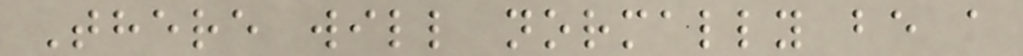There will normally be a
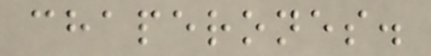chaperones.
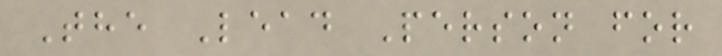The Lead Person for
